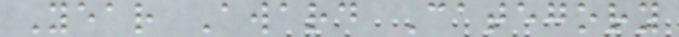Year Award Category
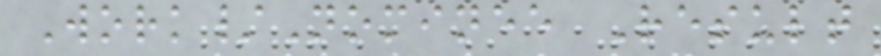Work/Nominee Result
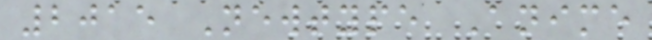2015 Newtype Anime
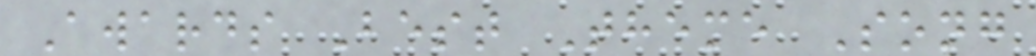Awards Best Theme Song
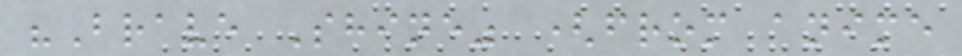"Brave Shine" (from anime
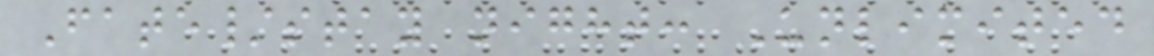Fate/stay night: Unlimited
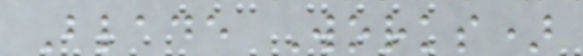Blade Works)
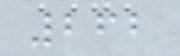262
